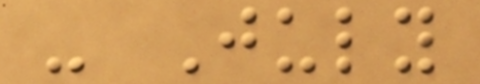- July
